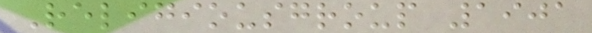Religiousgroup 1901
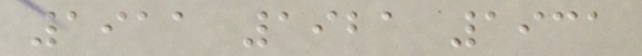1911 1921 1931
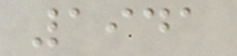1941
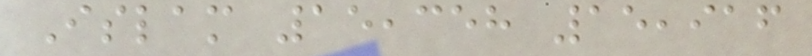Islam 15,358 15,916
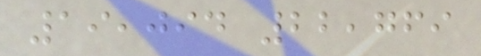19,094 22,769
